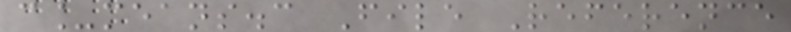c_means.c File Reference
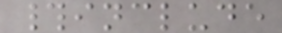#include
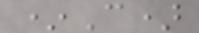*C)
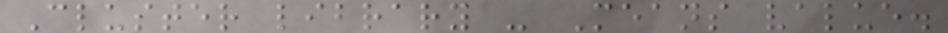Cluster library - Means value.
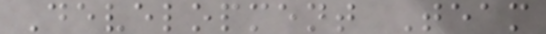Development Team
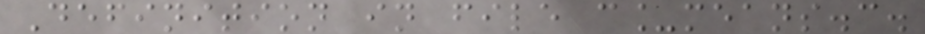Definition in file c_means.c.
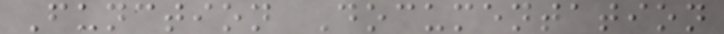Function Documentation
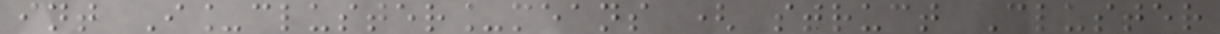int I_cluster_means ( struct Cluster
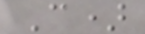C)
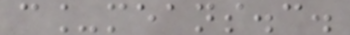c_means.c.
